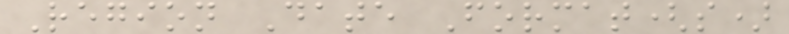Region Date Format(s)
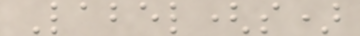Label(s)
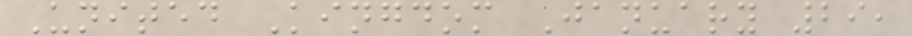United Kingdom January 29,
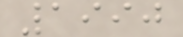1990
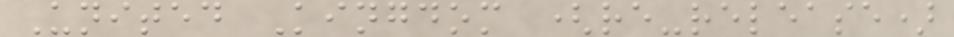United Kingdom (re-release)
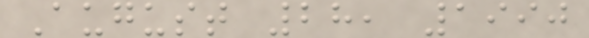August 28, 1990
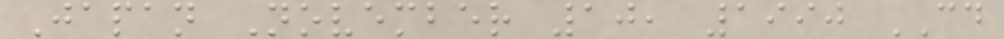Japan November 10, 1990 CD
